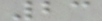23
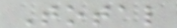Total
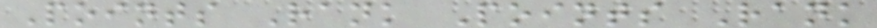Points Rank Points Rank
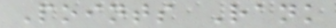Points Rank
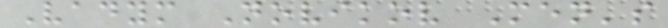Vadym Novikov Men's
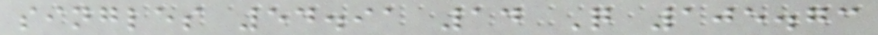singles 54.91 14 Q 105.73
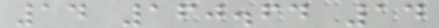14 160.64 14
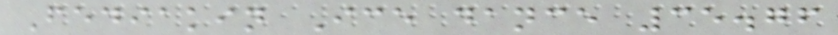Fediakin Ice dance 35.76
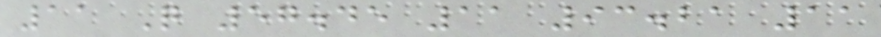11 Q 57.45 11 93.21 11
